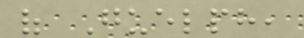of Guelph,
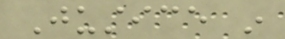Justice in
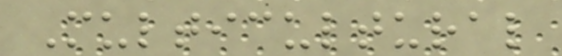Multicultural
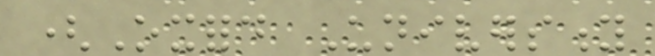(Oxford University
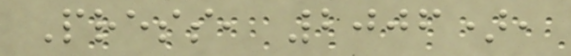Press, 2006),
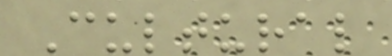Cultural
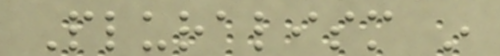Pluralism in
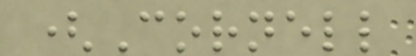(Cornell
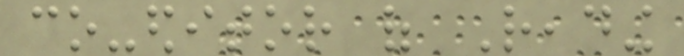co-editor of Reading
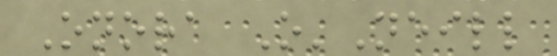Onora O'Neill
